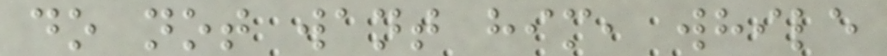do not want him, while
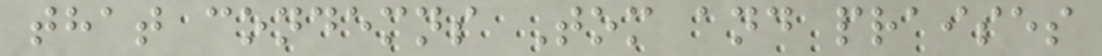that condemns Tom and praises
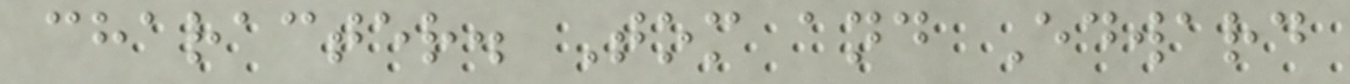character. Tom and Edward
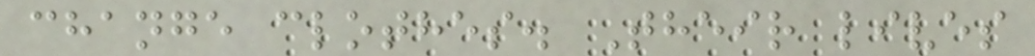change clothes. Their lives
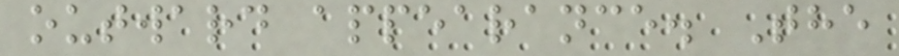outward appearance. The
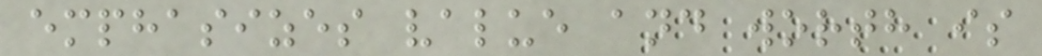emphasizes value and worth is
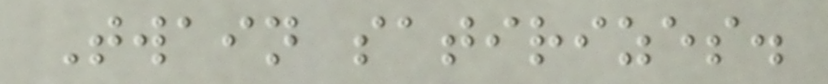Twain satirizes.
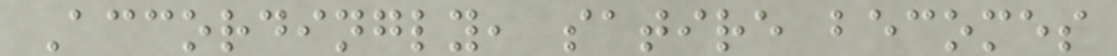Accordingly, satire becomes
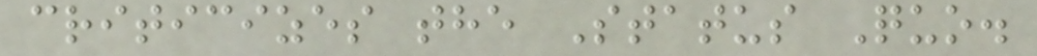criticizes the Status Quo.
